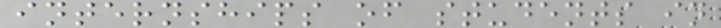internships of students in
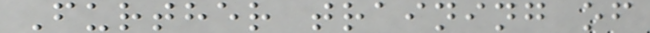Further training of
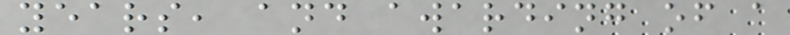years, and awarding of a
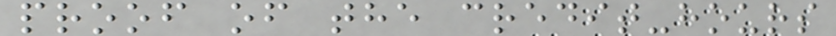proof of the credit-hours
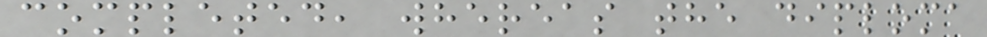completed, whereas the diploma
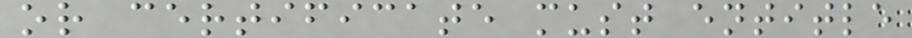or certificate must entitle
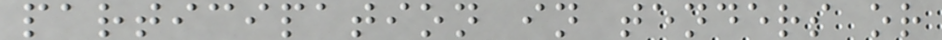participation in tenders or
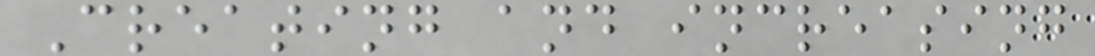Creating and increasing
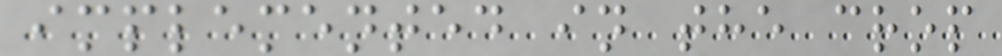implemented in the crop
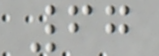67
